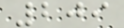209
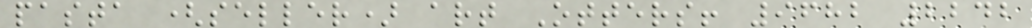pasta (seller) art Otters! 9682 2242
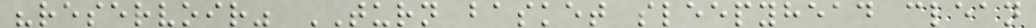"reservoir" TURN basket sleepyhead clean
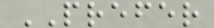PREFER
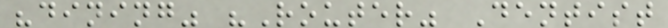"dining" "Router" Dentist
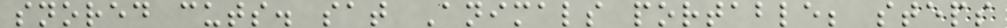snored cuts. sat Animals portable; steps
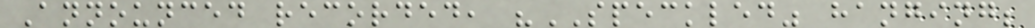Announced recorded, "SPECKLED" hanging;
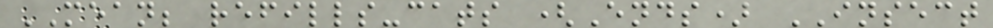MEAN; refills-cats (Ends) INSECT
